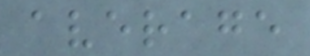average
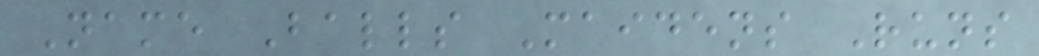Name Balls Maidens Runs
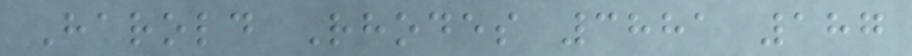Harold Rhodes 3881 187
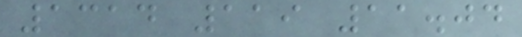1314 119 11.04
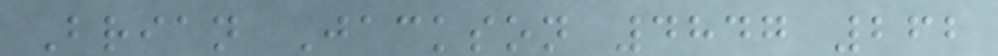Brian Jackson 4847 262
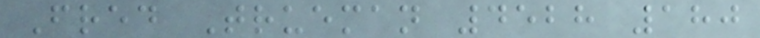Fred Trueman 4528 180
